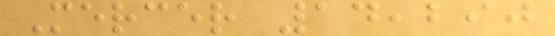Mercer 14,290
